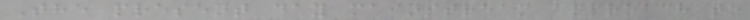The present day mainstream approach to
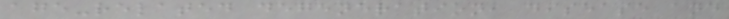age-related degeneration, disease and
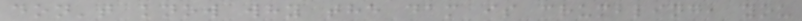don't know why the dam is crumbling, you
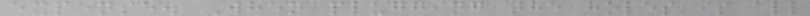expense. When plugging the holes is all
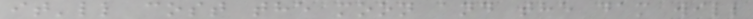it'll cost the moon and the dam will
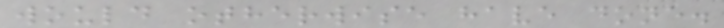would otherwise have done.
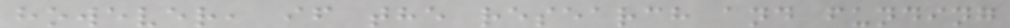however, if the research and funding
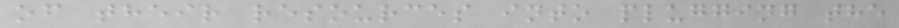of their resources into plugging the
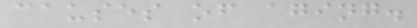causes of aging.
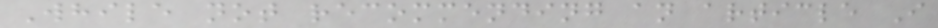While not recommending an article I
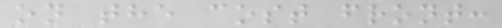on the cost front:
